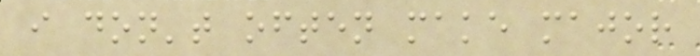i don't often make major
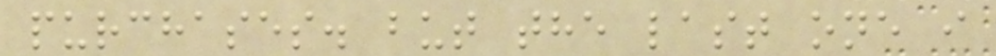purchases. but the last one i
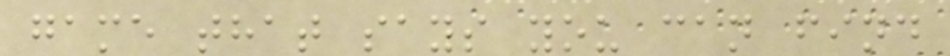game that says you can find
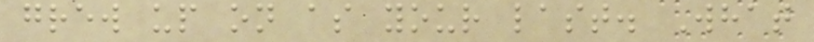grew up on as your last. What
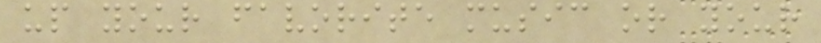up your favorite music or your
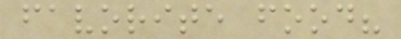favorite food?
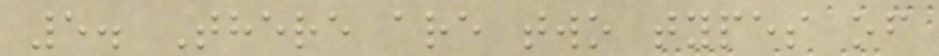5. There are two types of
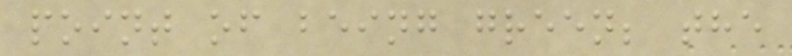point of being green; the
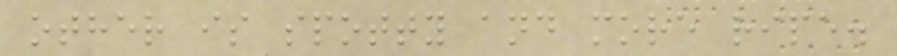other is spotty and more ripe.
